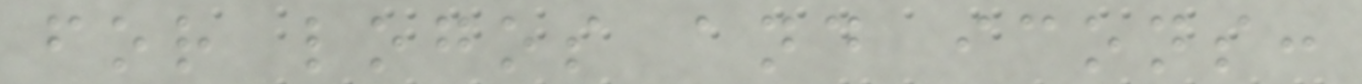for logos and icons:
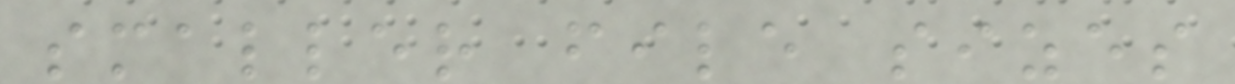smaller file sizes
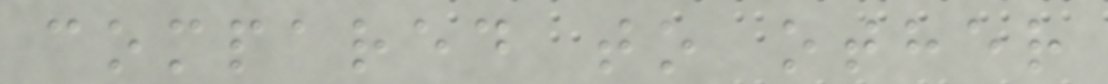compared to other
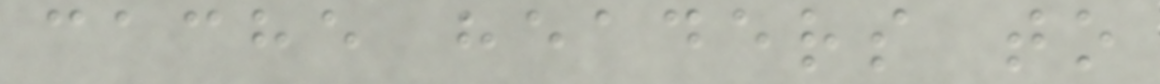cache headers to
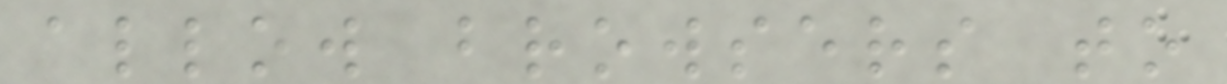allow browsers to
